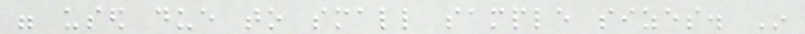were used due to small sample sizes. In
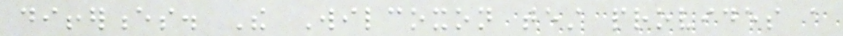differences. The Wilcoxon test provides a
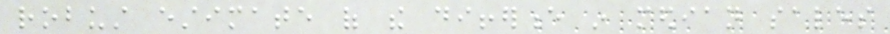robust estimate of the difference in median sales
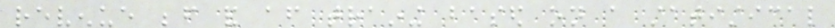revenue before and after training based on a statistical
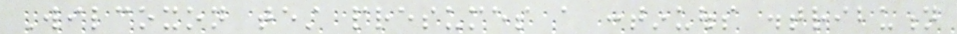Wilcoxon test presumes a continuous distribution
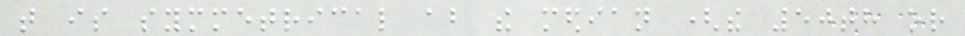that is symmetrical about the median (the 50th or
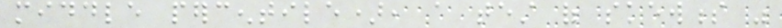middle percentile), a test of skewness was
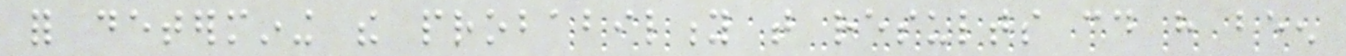for determining the probability that results could have been
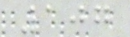107
